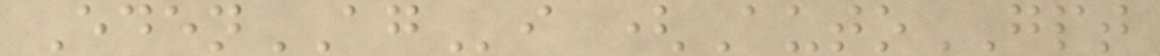EdenAGi (AutoGPT
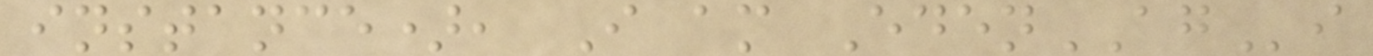instance), I am EdenAGi
